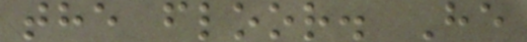the floor. He
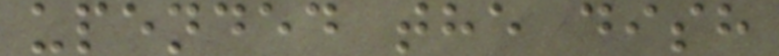upended the dish
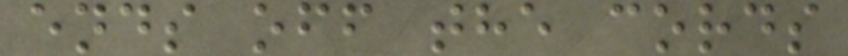ends off the cords
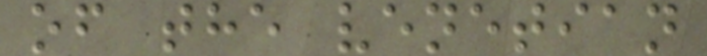of the venetian
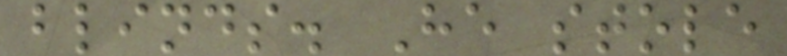blinds. He stole
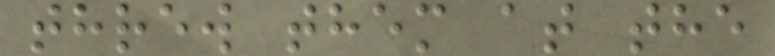threw them at the
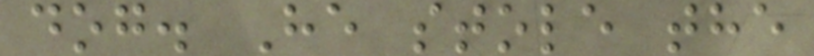dog. He stole the
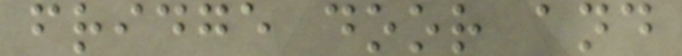fridge door and
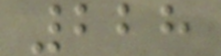228
